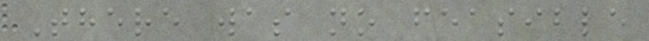There was no feasible
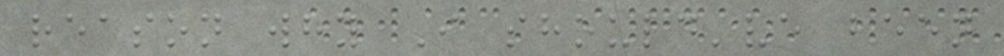reason why I should've been
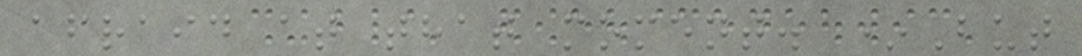afraid at that moment. *But
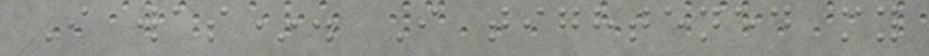I was*. I tightened my
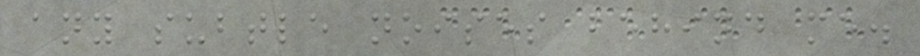any subtle noises behind me.
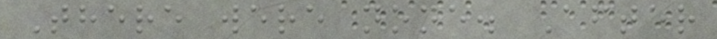There were none. After
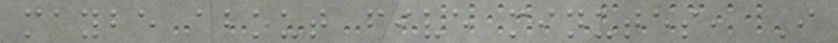maybe about five minutes, I
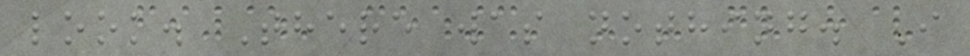look. There was nothing. I
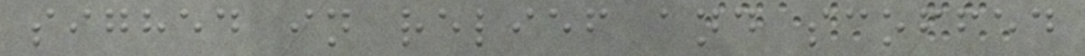sighed in relief and scoffed
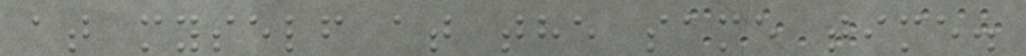at myself at the same time.
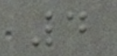4
